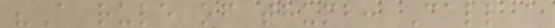"A rule of thumb: Call a
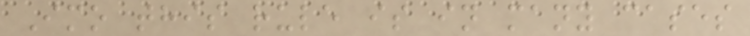Imo this rule is in many cases
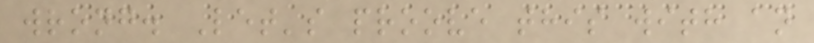wrong. Let's proove this with an
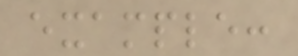example:
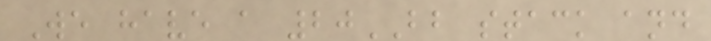We have a 20BB stack and
